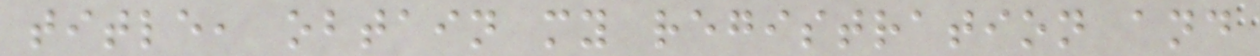title, obtain my registration and
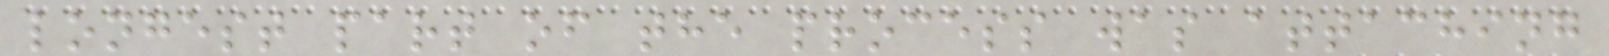longest part of the process was attaching
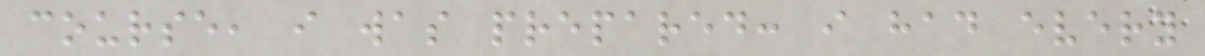course, i was prepared: i had every
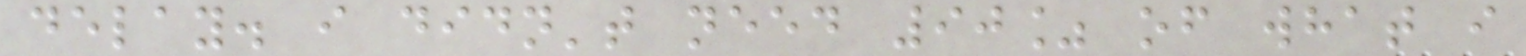delay. i didn't need 90% of what i
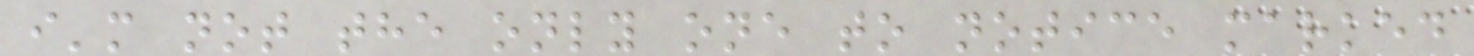i'm not the only one to notice marked
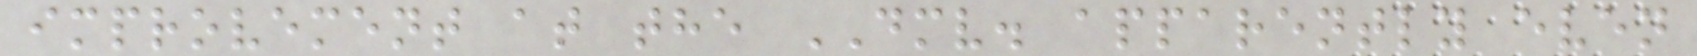improvement at the DMV. apparently even
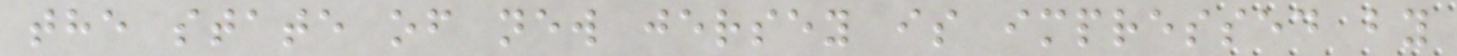the state of new jersey is impressed by
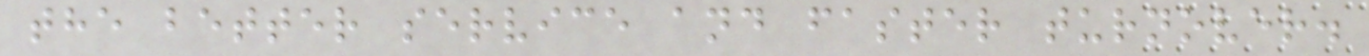the better service and faster turnover.
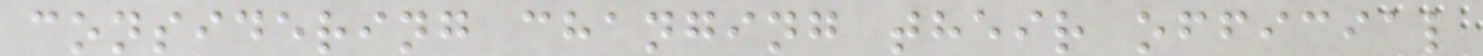considering changing their official
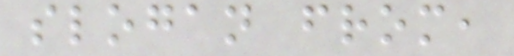slogan from,
